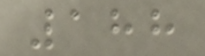188
